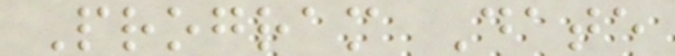Program Date
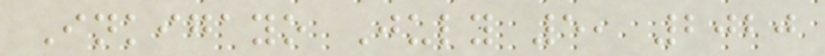Inkigayo July 5, 2020
